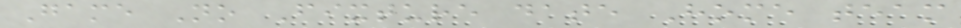Game No Fixture date Home team
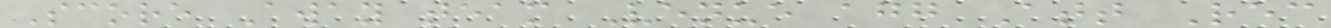Score Away team Venue agg Att Rec
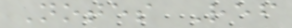Notes Ref
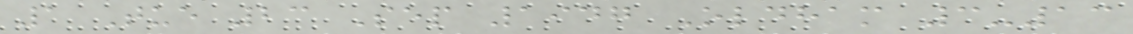1 Tue 23 Sep 1947 Oldham 3-13
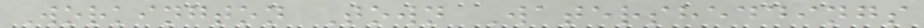Workington Town Watersheddings
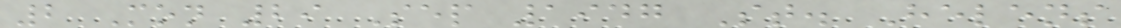2 Mon 29 Sep 1947 St. Helens
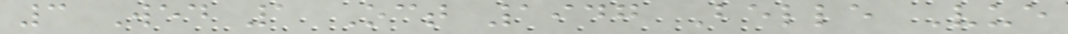3 Wed 1 Oct 1947 Belle Vue
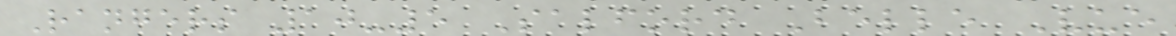Rangers 10-5 Salford Belle Vue
